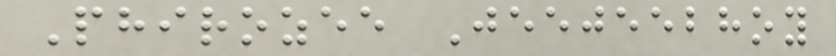Phirozee Jeejeebhoy
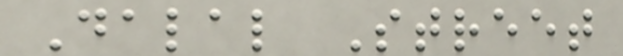Dalal Street
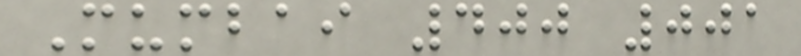Mumbai 400 001
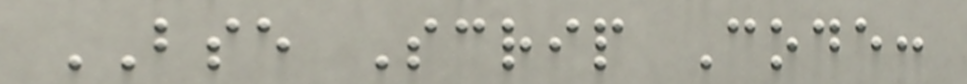BSE Scrip Code:
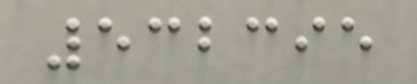532395
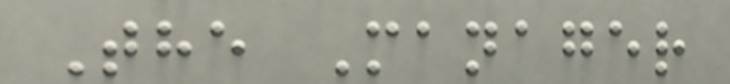The Manager
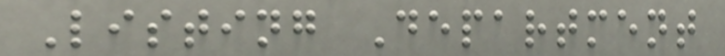Listing Department
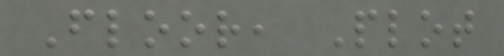Floor, Plot
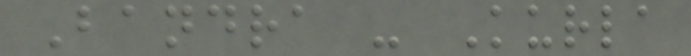Bandra - Kurla
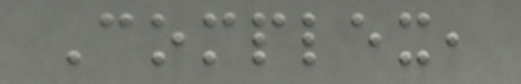Complex,
